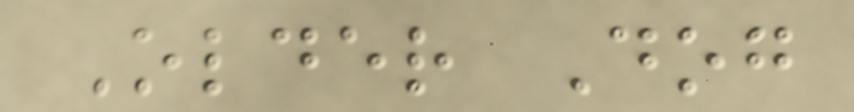Older Dog
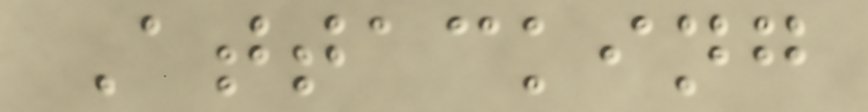Attacking
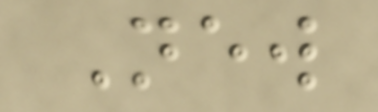New
